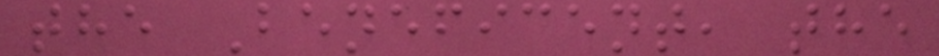the Beneficent, the
